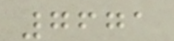7671
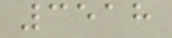3518
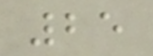25
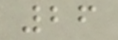26
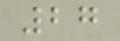27
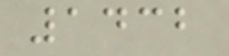1432
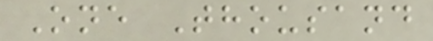One Thousand
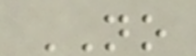NO
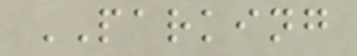PARKING
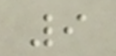9
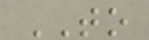TO
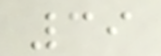39
